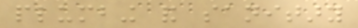plumbing and sanitary
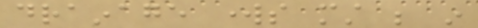drainage works must be in
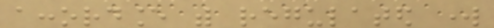accordance with regulated work
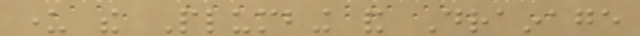under the Plumbing and Drainage
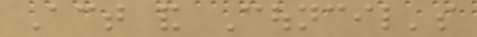Act and Council's
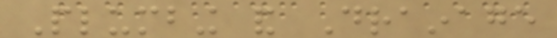Plumbing and Drainage
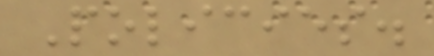Policies.
